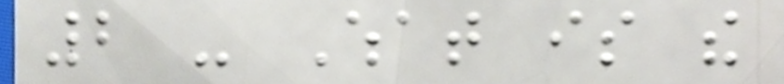2 - What is the
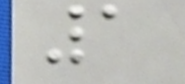1
